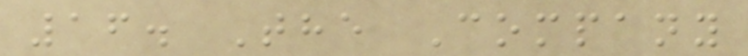16. The Company
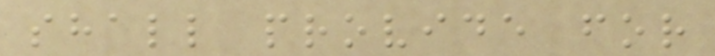shall provide for
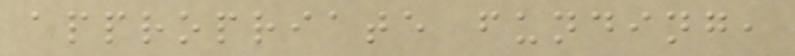appropriate funding,
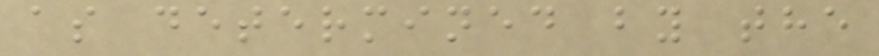as determined by the
